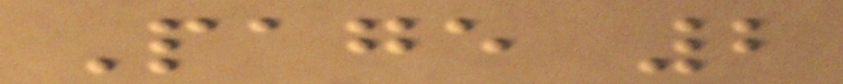Page 2
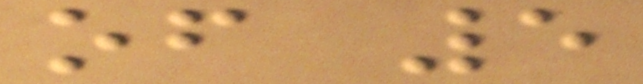of 5
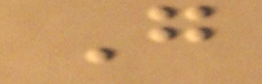G
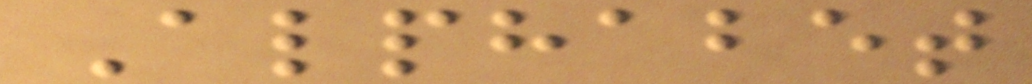Alphabet
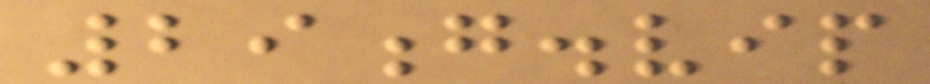29g.vip
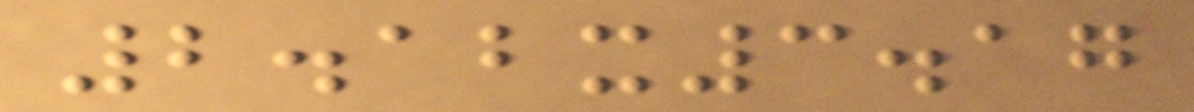2.12x3.17
